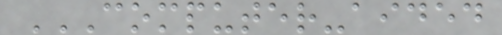COMPUTER-AIDED
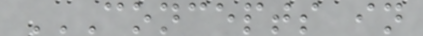CONCEPTS IN
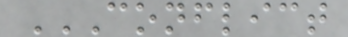CONFLICT
